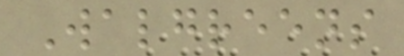Walgreens
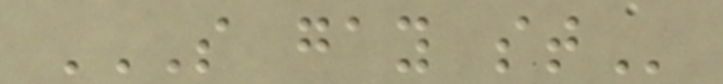S GAY ST
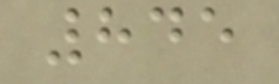845
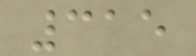315
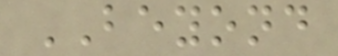BEYOND
